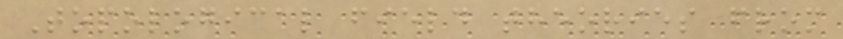Topological field theories from
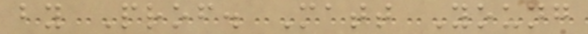by Prof. Matt Young
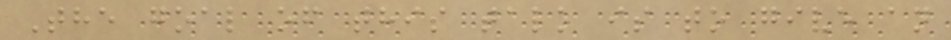The goal of this talk is to give an
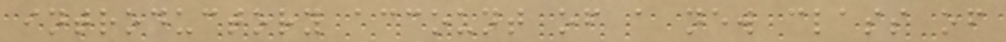introductory account of a new class of
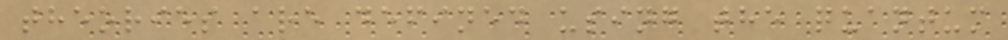theories are defined using the quantum
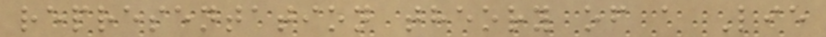representation theory of a Lie
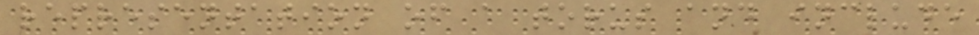representation of a torus and include
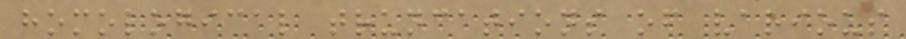homological truncations of various
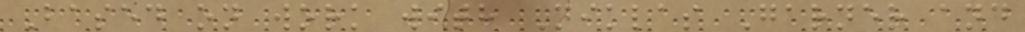Based on work with Niklas Garner and
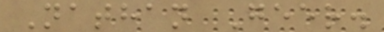Nathan Geer.
